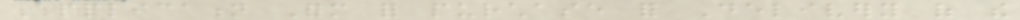Application Form for purchase for Delivery of the
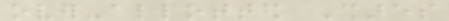over-allotted Shares
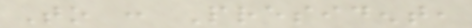To : President,
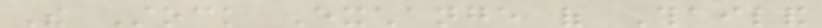The Stock Exchange of Thailand
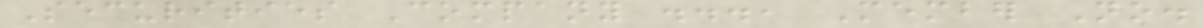Securities Company ..., Member No.
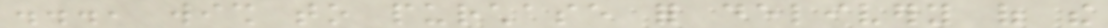..., wish to purchase for delivery of the
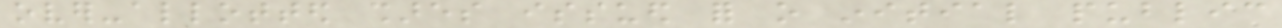over-allotted shares issued for o initial public
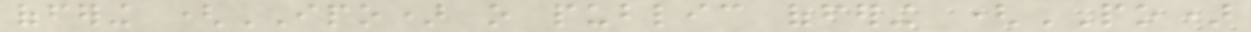offering (IPO) o public offering (PO)
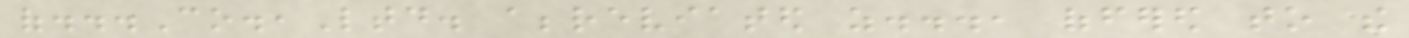of...Co.,Ltd. abbreviated as..., offered to the
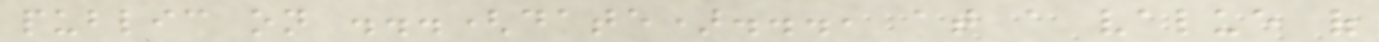public on ...(date)..., at a value of
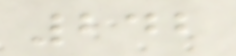242
